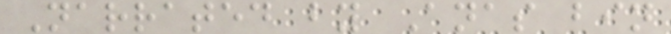Narrated by Anas bin
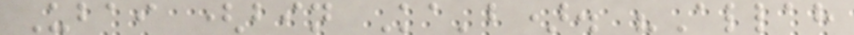Ubai (bin Ka'b). "Allah
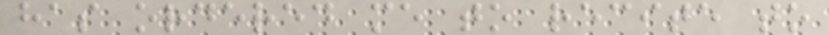has ordered me to recite to
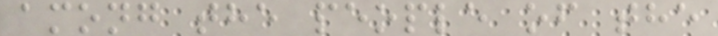among the people of the
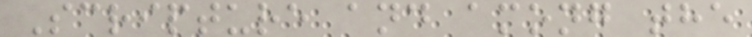Scripture and among the
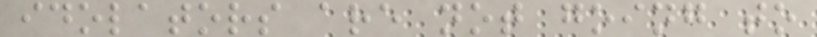idolators are not going to
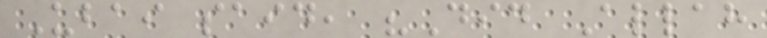Ubai said, "Did Allah
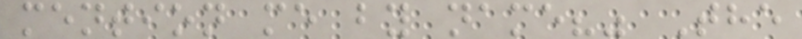mention me by name?" The
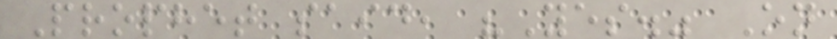Prophet said, "Yes." On
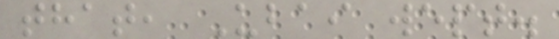that, Ubai wept.
